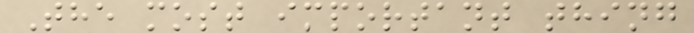The most important thing
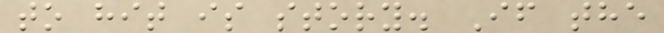to hit is story. If the
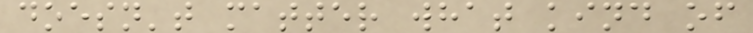doesn't matter what kind of
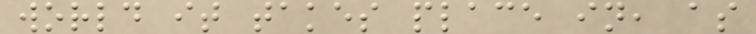world it takes place in, as
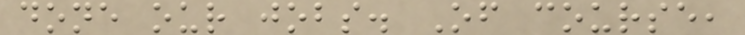done our jobs. Of course,
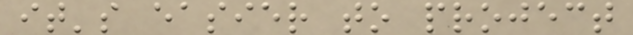it's easier to project
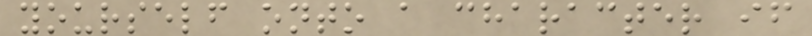yourself onto a character if
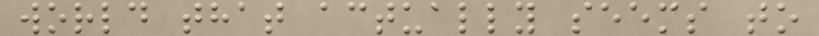world that actually seems to
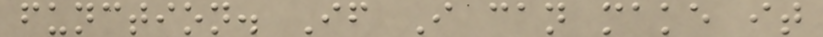function. If I can make it
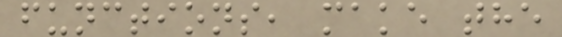functions, make the
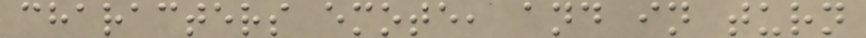characters emote, and in turn
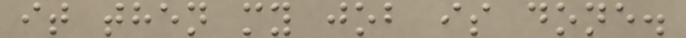it then my job is done.
